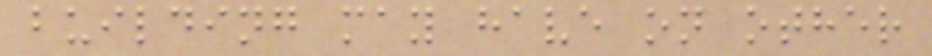building may have on other
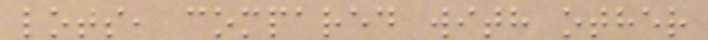lots, compared with other
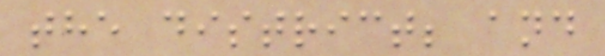the district; and
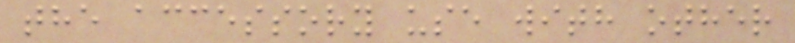the accessory use with other
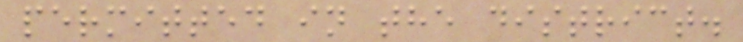permitted in the district.
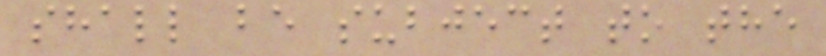shall be subject to the
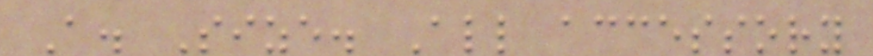A. Size. All accessory
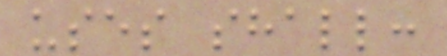uses shall:
